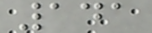141
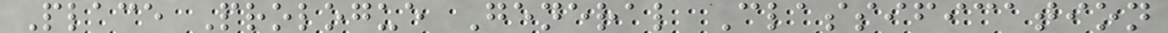Place Prologue General Classification
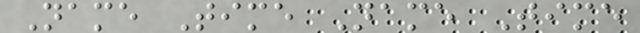Name Time Name Time
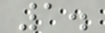1.
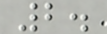2.
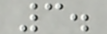3.
